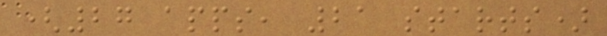(27 apps, 21 starts)
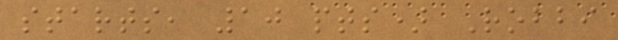starts, 10 pts) Robbi
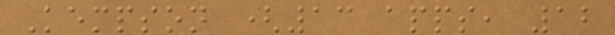Kempson (13 apps, 12
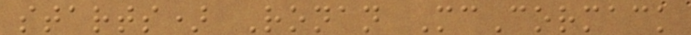starts) Ronan McCormack
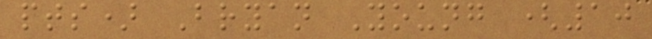pts) Bryan Young (10
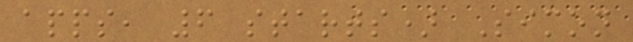apps, 6 starts) Simon
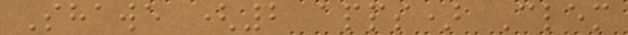Shawe (2 apps) Clem
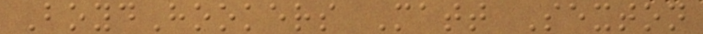BoydHookers Matt Sexton
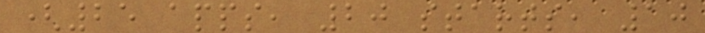(25 apps, 20 starts, 10
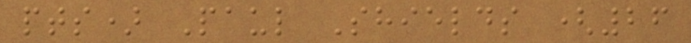pts) Paul Shields (26
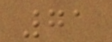71
